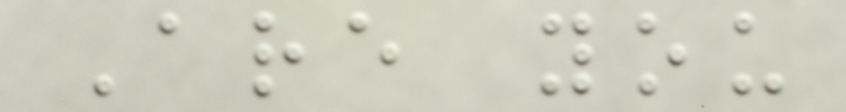Are you
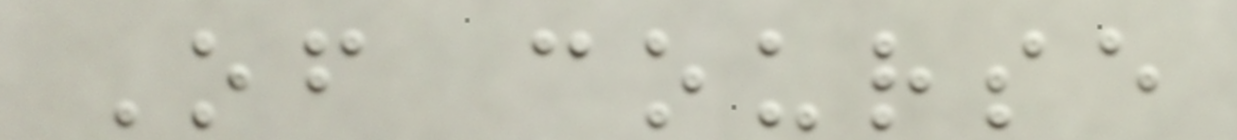Of course
